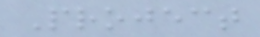Project
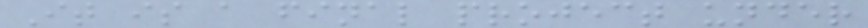It is a final project under
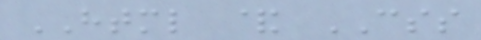HTML & CSS
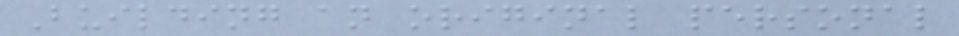Building an original personal
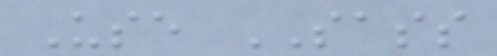Use SASS
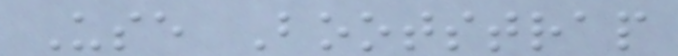Use Bootstrap
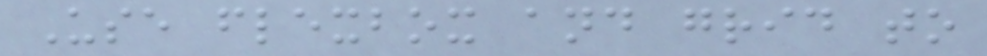Use flexbox and grid to
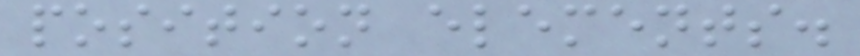position elements.
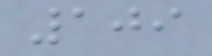109
